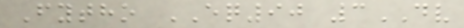Fytho EQ90 3DV
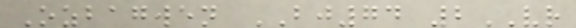Ozbagwen BJ74 2VR
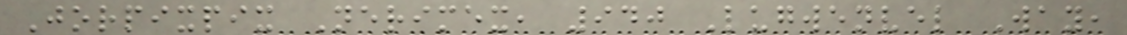Jorpixpix Nerimex, 940 Lugwenvel Way,
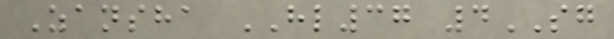Zansha HL37 4SG
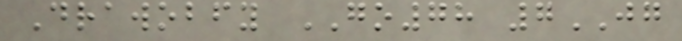Drawobfy GO78 7JG
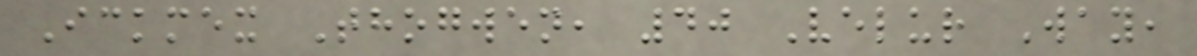Ickmex Thogwen, 40 Velur Way,
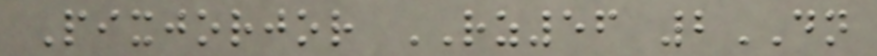Pixjorjor RZ56 2DN
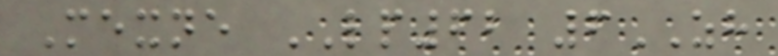Mexne LP62 6ZH
